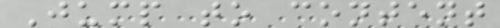Jump to content
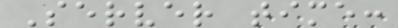Server time:
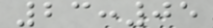23:05
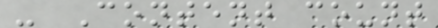- Content count
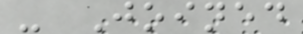- Joined
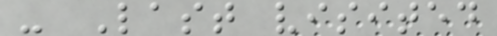- Last visited
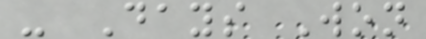- Days Won
